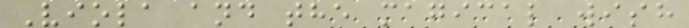Viola and the magical wish
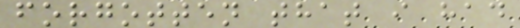forgotten that i had
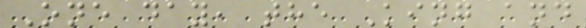One day, the King and
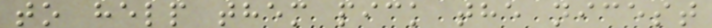to help them pick the nicest
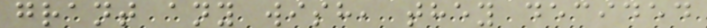grant any wish, they decided
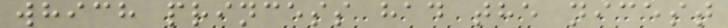which princess had the nicest
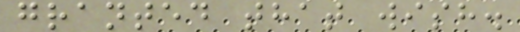granted that wish.
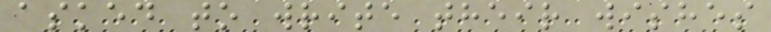asked to write their wishes
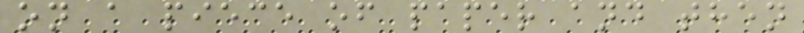on a piece of paper and then
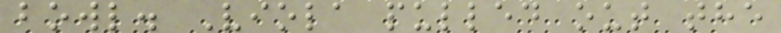bowl. Viola pulled out the
